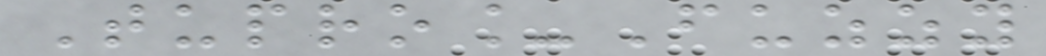Tupro_Fuzzy
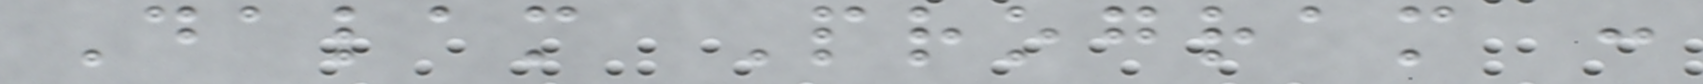Dalam Program :
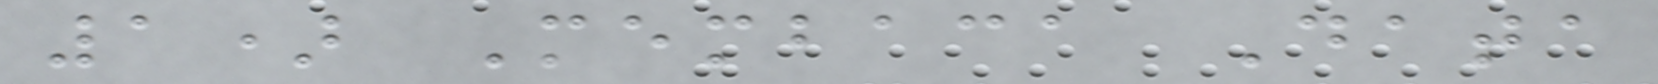1) Membaca Data
